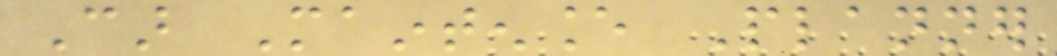Car Maintenance Planner
